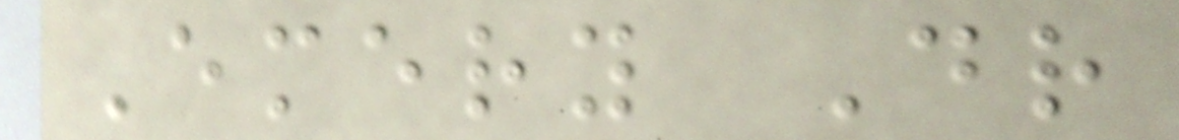Emery Dr
